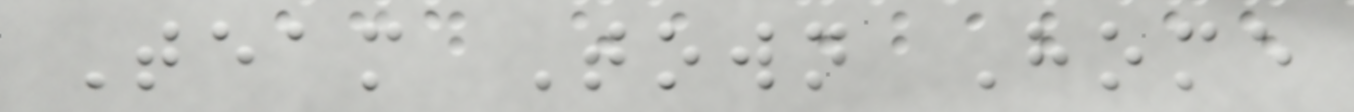Team Town Home
